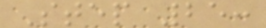Step 25:
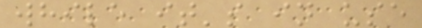while it's in use
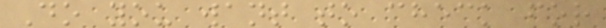Do you want to check for
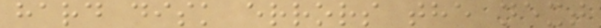hard disk errors the next
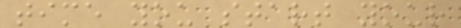time you start your
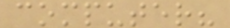computer?
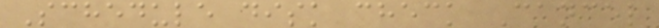Schedule disk check Cancel
